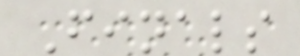Finals
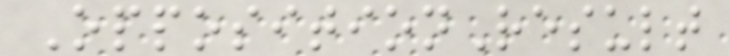OppositionResult
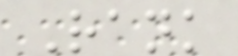Rank
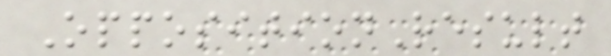OppositionResult
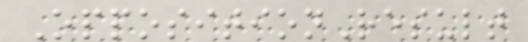OppositionResult
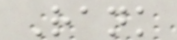Rank
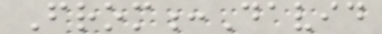From:David
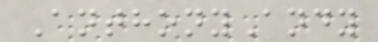AnthonyAndy
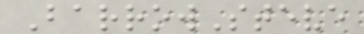BarrowSteve
